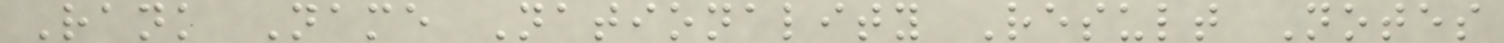Rank Name Nationality Result Notes
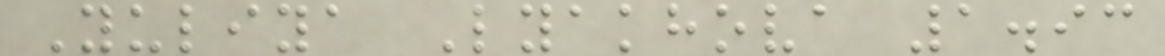Yuliya Lyakhova 1.93
